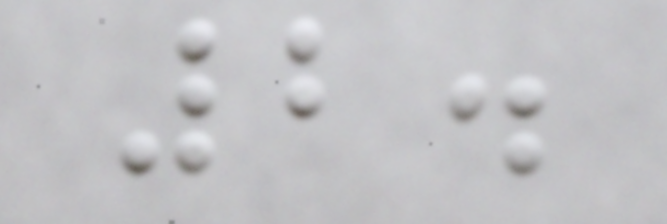2.
